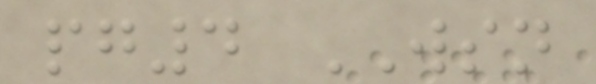pg4 WSN
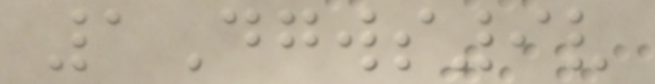1Dgws9v
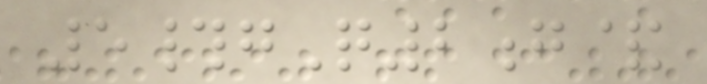5#gQ2g&
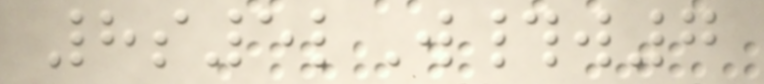8s5lW#w7
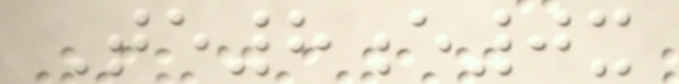Te8e0x
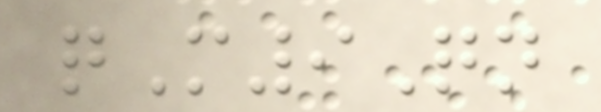qM9Qn
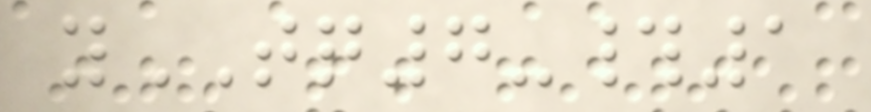yTQ7-#1
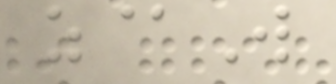z@W
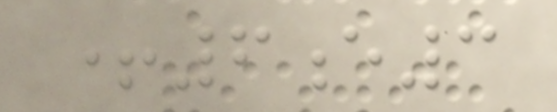+6e3
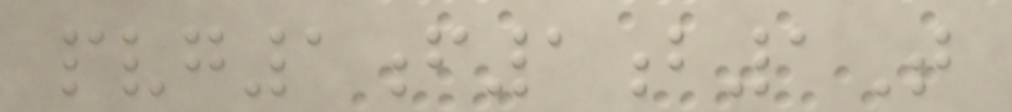pvg1f1b1T
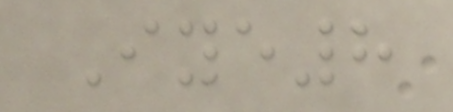Iye8
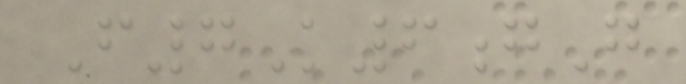F7K6gG
